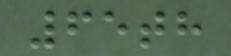65th
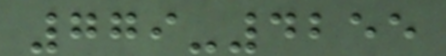779-4255
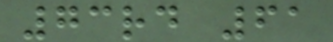73rd 61
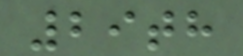29th
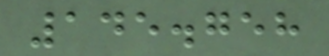145.758
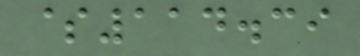$114.39
